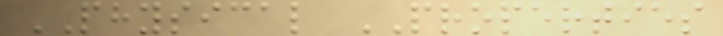PHYSICAL PROPERTIES
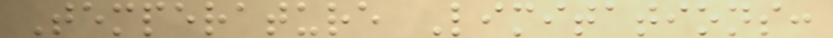Temperature Limitations:
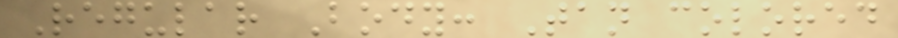Regular Body: Tan colored
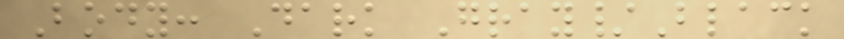Body: Dark Gray/Black
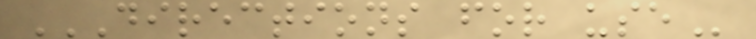DIRECTIONS FOR USE
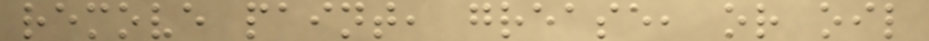remove paint, grease, or oil
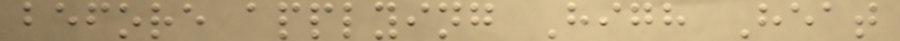before applying High Heat
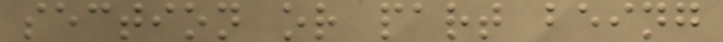section or part being
